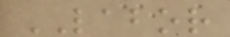LABOR
